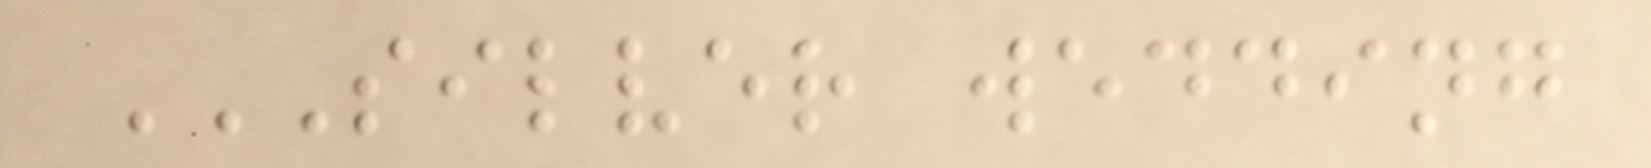SILVER WEDDING
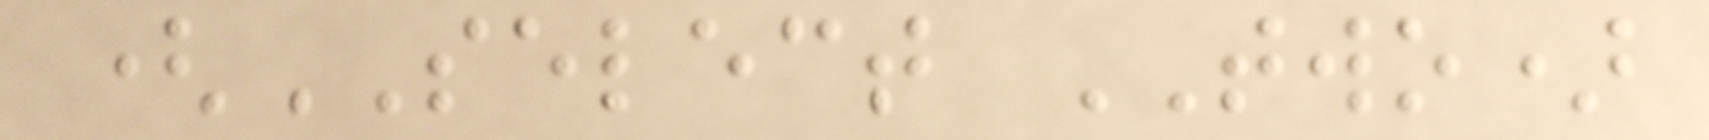(SELECT TWO)
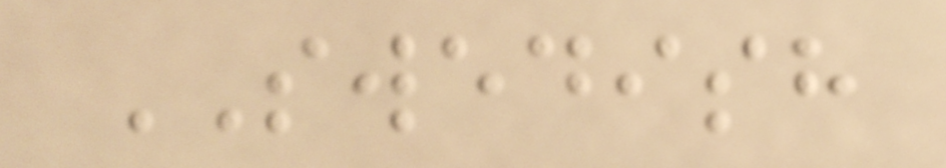SWEDISH
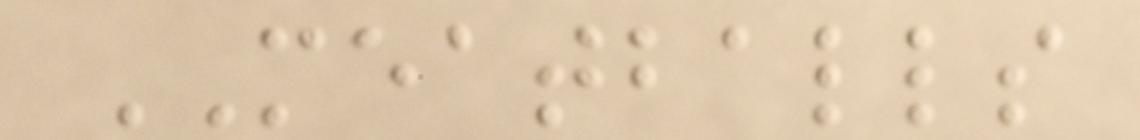MEATBALLS
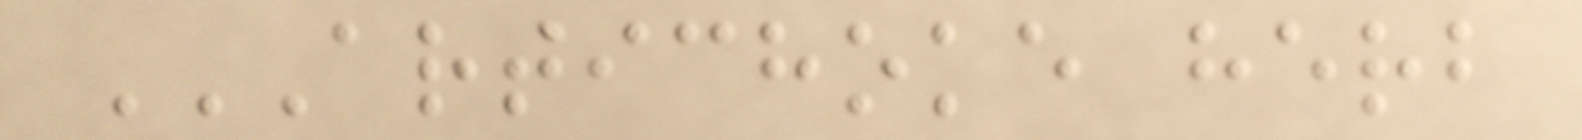ARTICHOKE HERB
